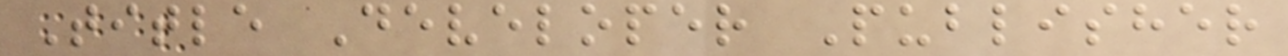Title Developer Publisher
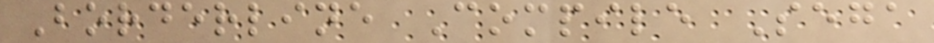Borderline Compile Sega
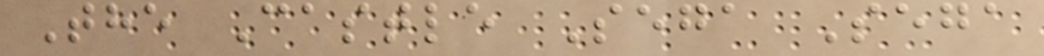The Castle Sega Sega
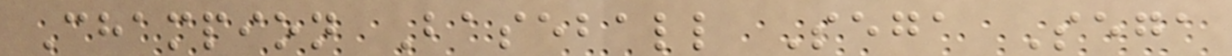Champion Baseball Sega Sega
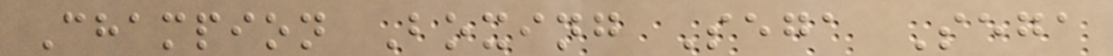Champion Boxing Sega Sega
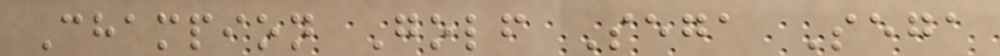Champion Golf Sega Sega
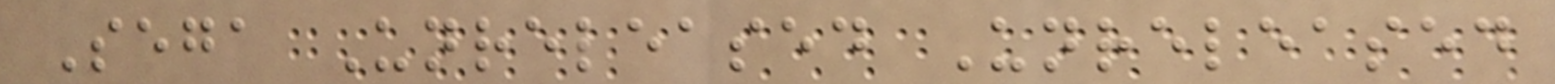Sega Unreleased Unreleased
